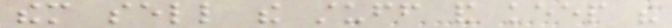them sell the stuff and keep the
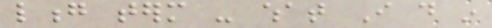long term - what I do in
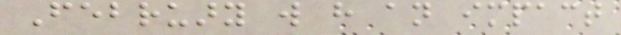February will have an impact
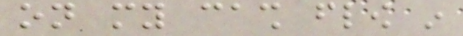on my cash flow in
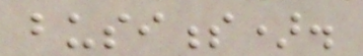business).
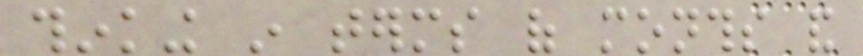thinking in terms of months and
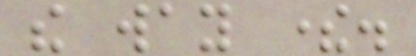the way there.
